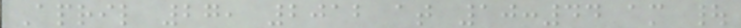April 27, 2012 at 10:44 am |
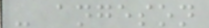- angeson
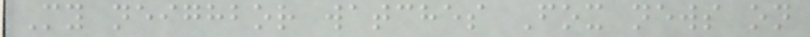My neighbor watches Fox news on
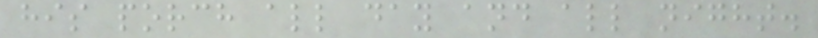his porch all day and all night.
